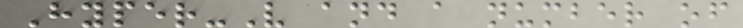Hyper-V and a number of
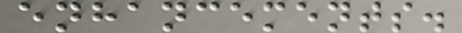enhancements.
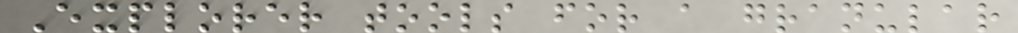Explorer tools for a granular
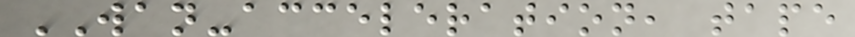WAN-acceleration, tape
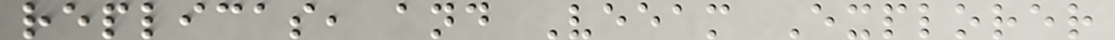replicas, and Veeam Explorer
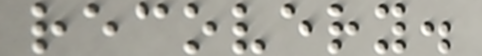recovery.
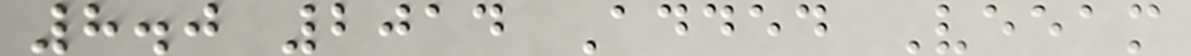8.0 2014 Added Veeam
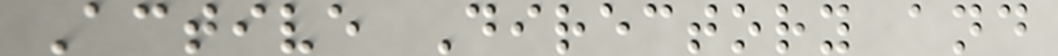Active Directory and
